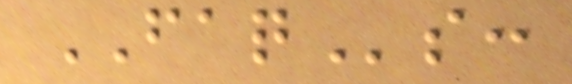FAQs:
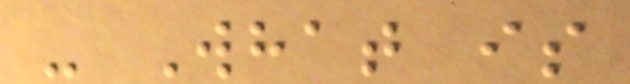- What is
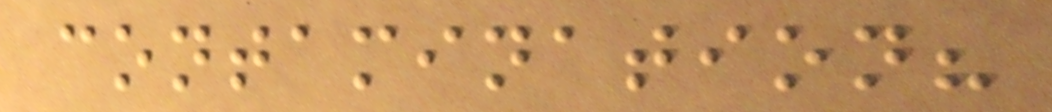contamination?
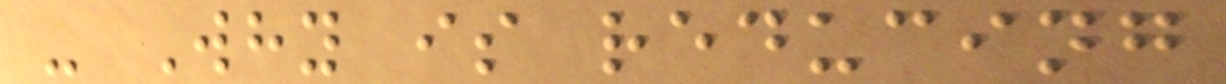- Why is reducing
